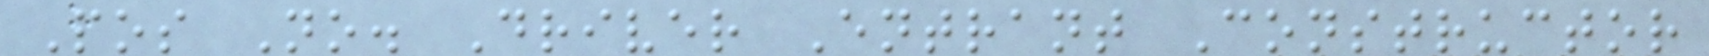Pos No. Driver Entrant Constructor
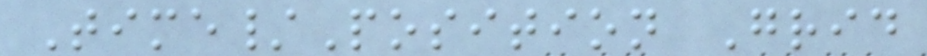Time/Position Grid
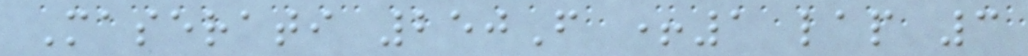Maserati 250F +1 lap 3
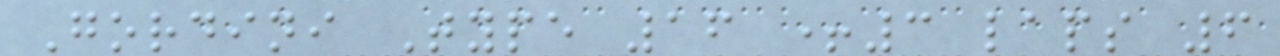Gordini Type 16 +3 laps 6
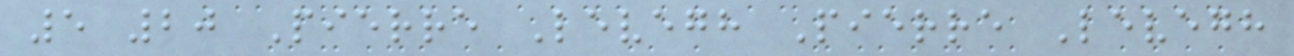5 20 Pierre Levegh Pierre Levegh
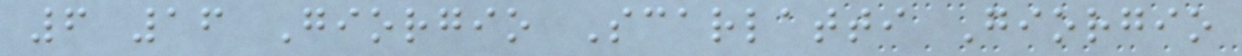6 16 Giorgio Scarlatti Giorgio
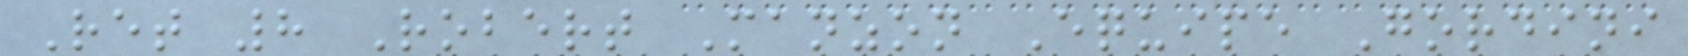Ret 8 Robert Manzon Equipe Gordini
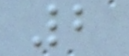2
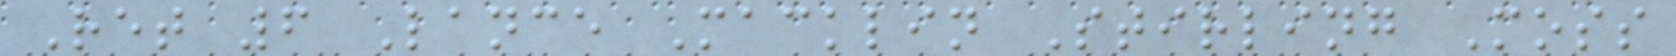Ret 6 Lance Macklin Stirling Moss
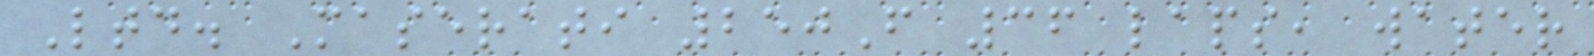Ltd. Maserati 250F 36 laps, water
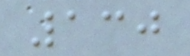130
